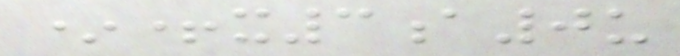*+x3a0u
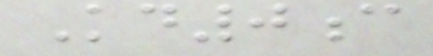Kd0c
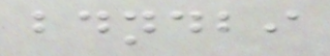bdndbi
